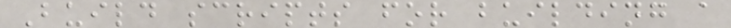Build scripts for building a
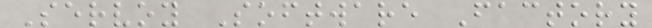Servoy Software Factory
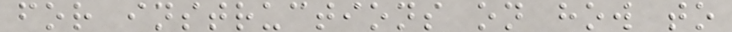for instructions on how to
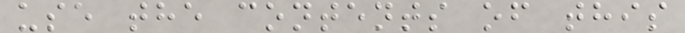use the contents of this
